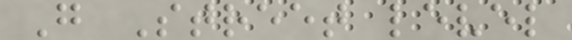G Street level
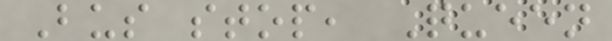Bus stop, Queen
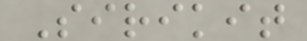Sirikit
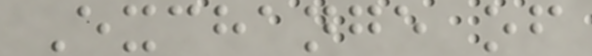Exchange of
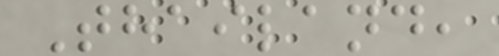Thailand,
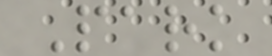Park
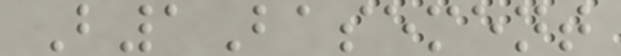B1Basement
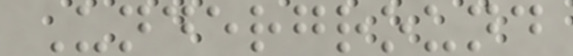Underground
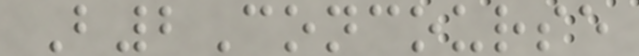B2Concourse
